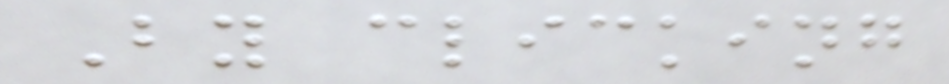By clicking
